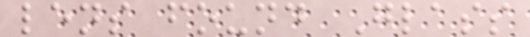lens found Glass
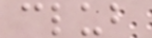club
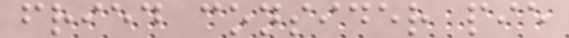fried consider pie
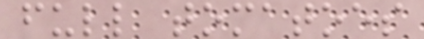full tomatoes
